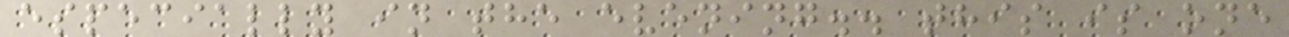especially in the evening.. this is one
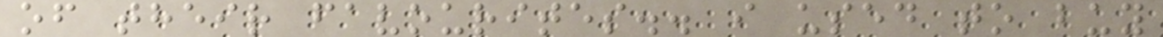of their favourites.. i used to buy
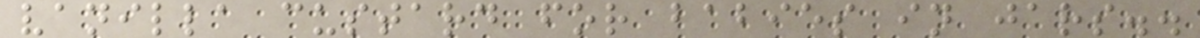vanilla custard for babies in jars..
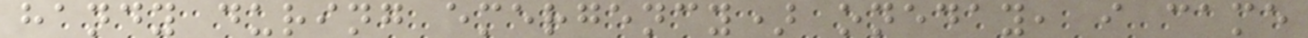handy during emergency) oneday, i came
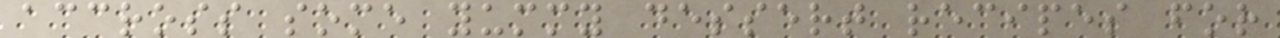accross some yummy dessert recipes for
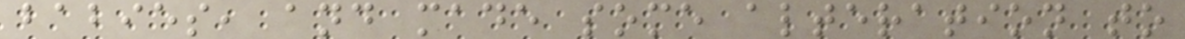babies, and made some alteration to
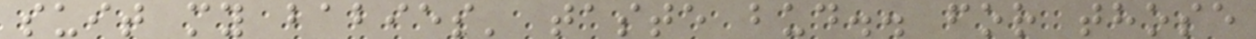suit my babies' taste bud.. for those
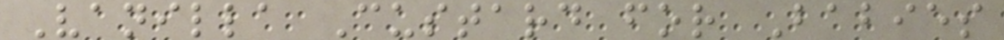Vanilla Custard for Babies
